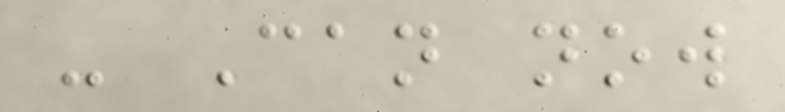- Can now
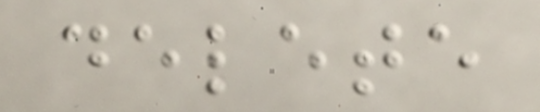delete
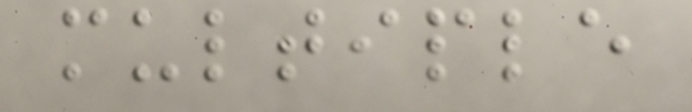multiple
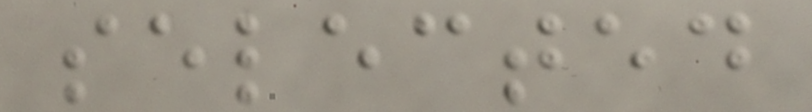selected
